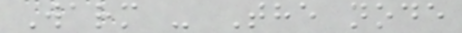Warm - The node
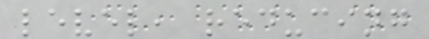level, reducing
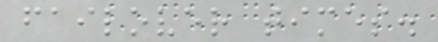failover times.
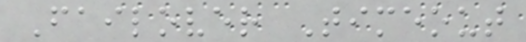Failover Timeout
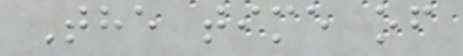The time of
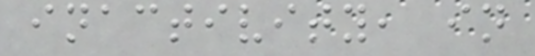inactivity, in
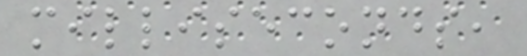milliseconds,
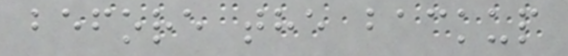before the backup
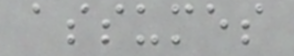assumes
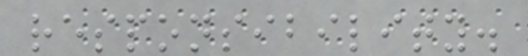responsibility.
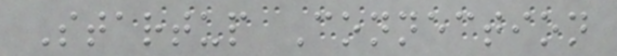Startup Connection
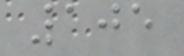105
